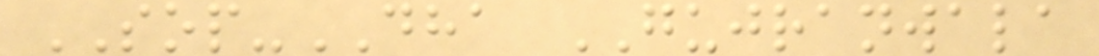SOP-DHA GUJRANWALA
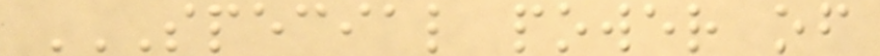SPECIAL POWER OF
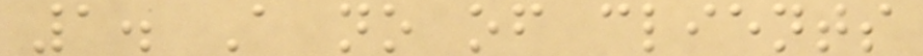1. A no of clients
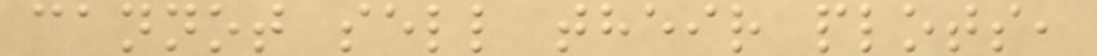cannot sell their plots,
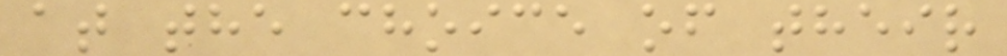at the choice of their
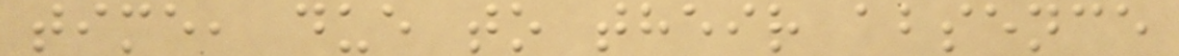time, due to their absence
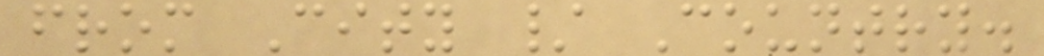from City / Country.
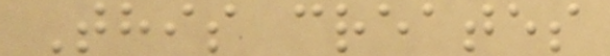This creates
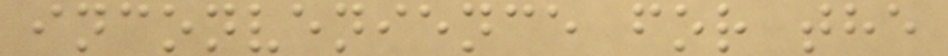inconvenience for the
